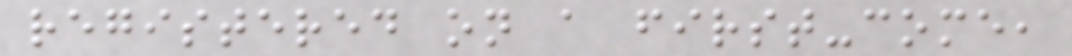registered on a first-come,
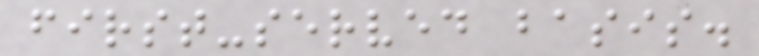first-served basis.
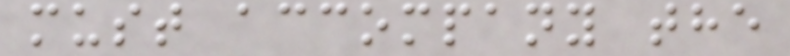must accompany the
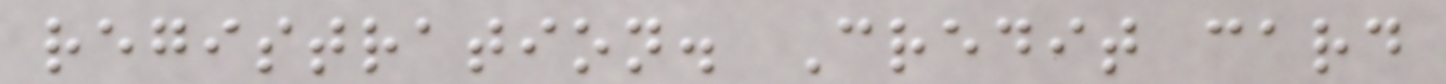registration. Credit card
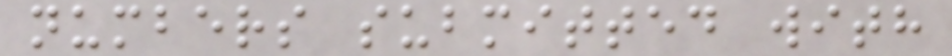numbers submitted with
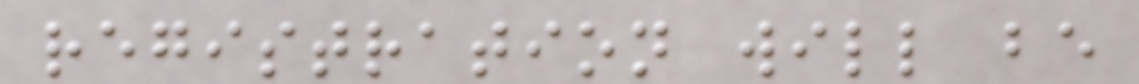registration will be
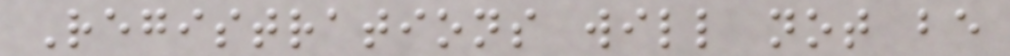Registrations will not be
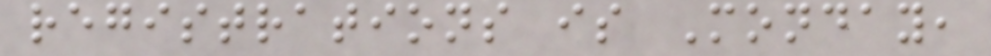registrations is Monday,
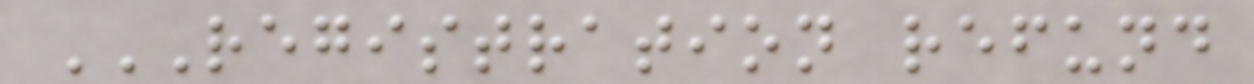REGISTRATION REFUND
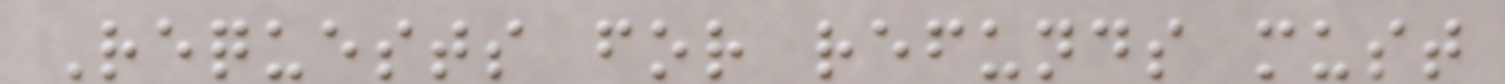Requests for refunds must
